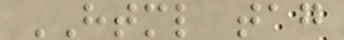HTML tag
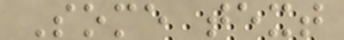Some text
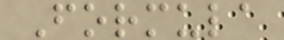Formula
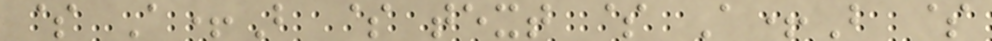$ A+B $ text $ A+B $
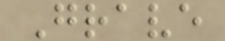Grave
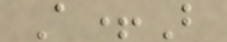A+B
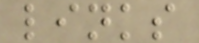links
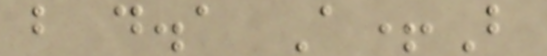b d.a A+B
